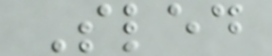Sled
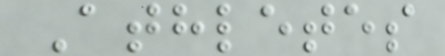Athletes
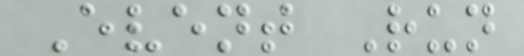Event Run
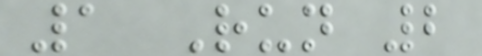1 Run 2
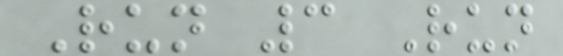Run 3 Run
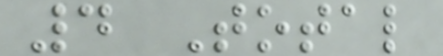4 Total
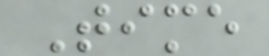Time
